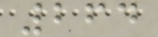264
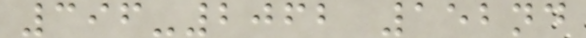396-2062 152nd
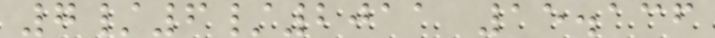7/6/2011 15.136
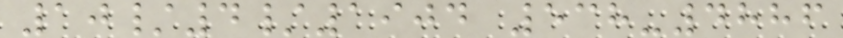10/4/1904 538-4886
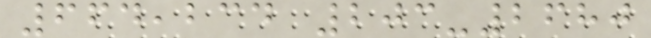664,234 203-2680
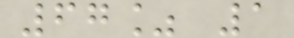67% 1
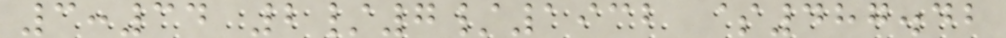3:34 2/7/1932 $487.42
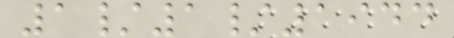1/1/1944
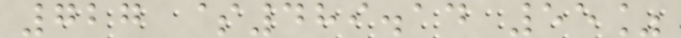727 $489.14 55%
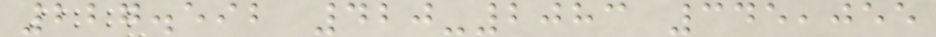227.592 420-2083 345,055
